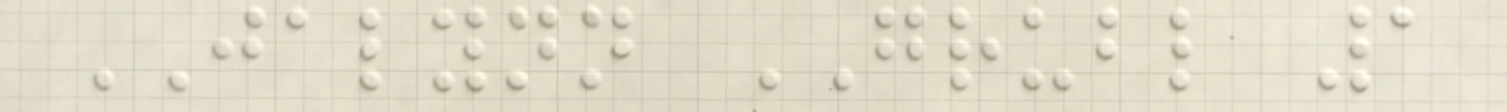JALYNN GRUBL 1
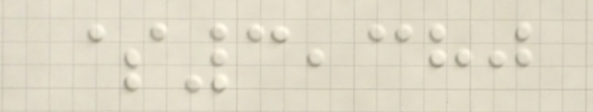$3,380
